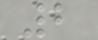2
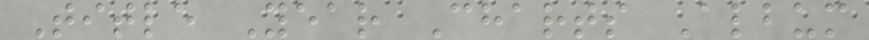Title Year Charts Album
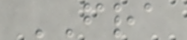FRA
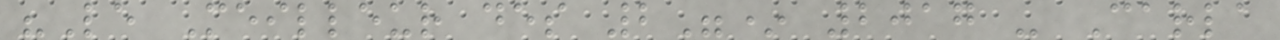"Le Meilleur des 2"* 2017 - Carla
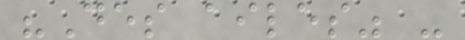"Des ailes" -
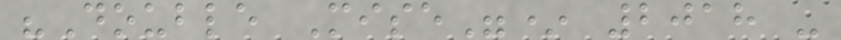"Double Mise"* 2018 -
